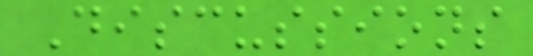Discussions
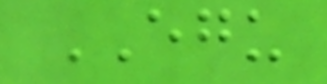EGU
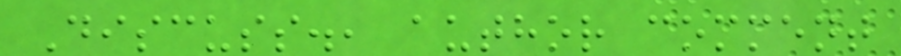Discuss., author comment
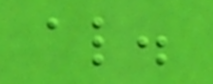al.
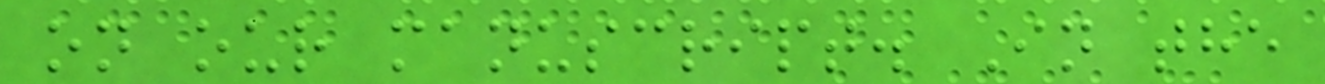on our manuscript. In the
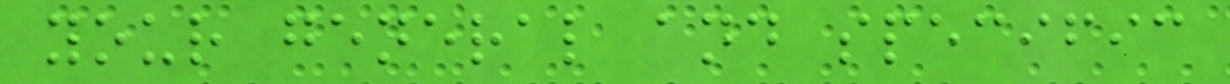your general and specific
